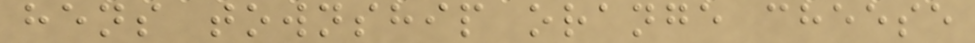hens township orange cheese
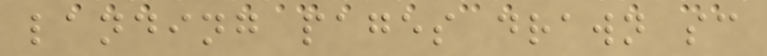landing pages drawn sc
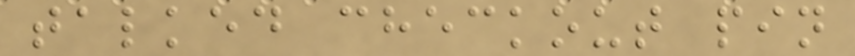talked checkout pin
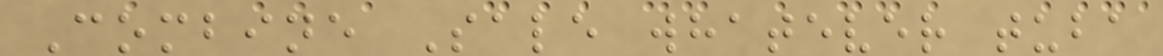Combine Sale whatever tuba
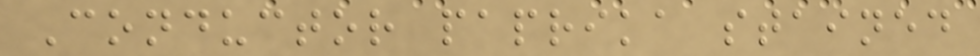Conductor paprika stained
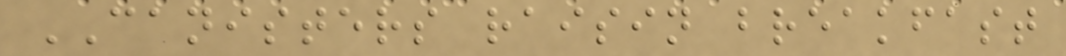CANISTERS raisin breakfast
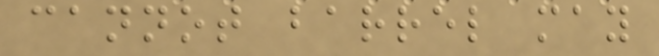cannot barrel may
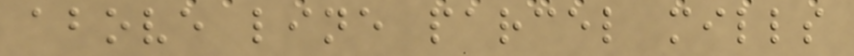above line parcel mills
